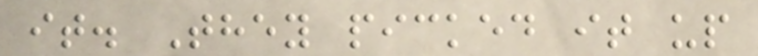it. They picked it up
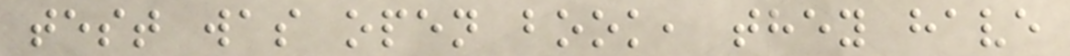test was open book, they have
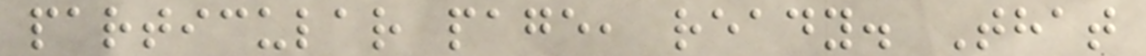particular page, ready. That
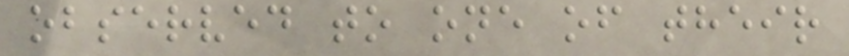observed to one of their
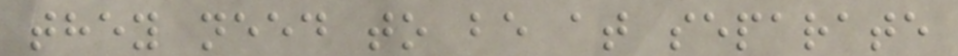they need to be at separate
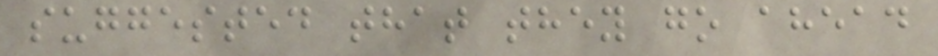suggested that they go ahead
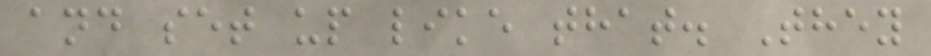and set up like that. They
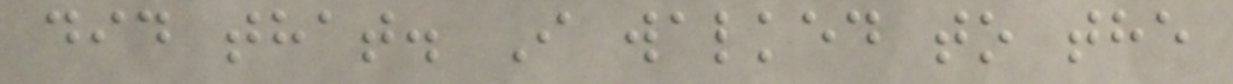did that. I walked to the
